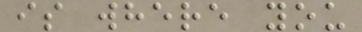is where you
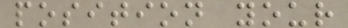position your
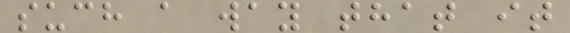such a way that it
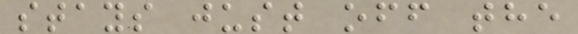stays just off the
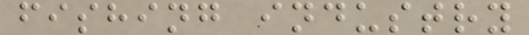fishing industry
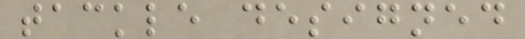tackle designed
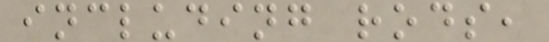including rods,
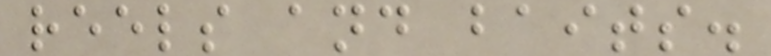reels and baits.
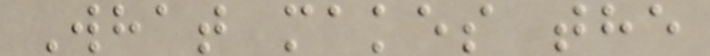What makes the
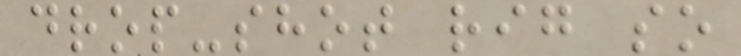drop-shot rig so
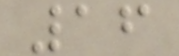16
